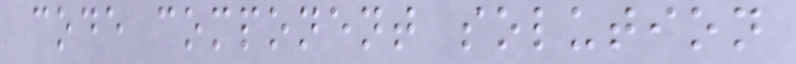code component solution
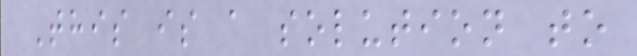This is a solution to
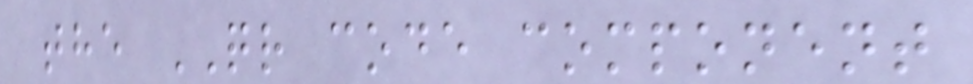the QR code component
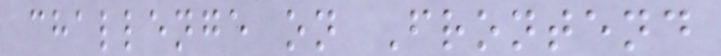challenge on Frontend
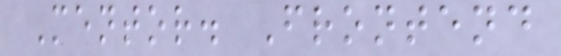Mentor. Frontend
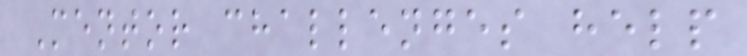Mentor challenges help
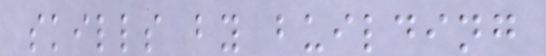skills by building
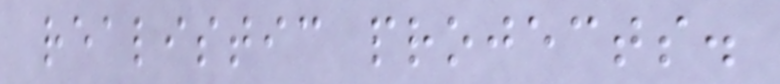realistic projects.
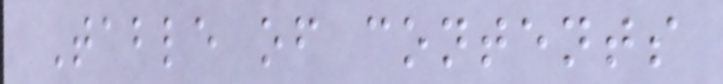Table of contents
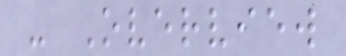- Overview
